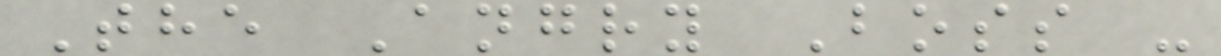The Angry Boss -
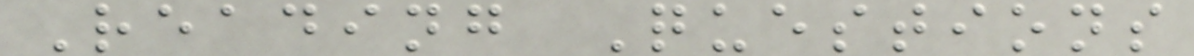Reading Questions
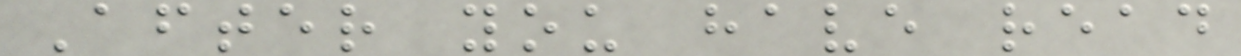After you have read
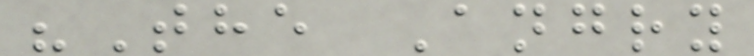"The Angry
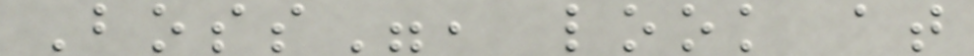Boss", look at
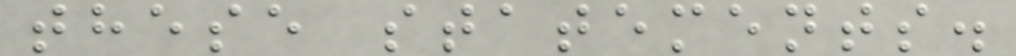these statements.
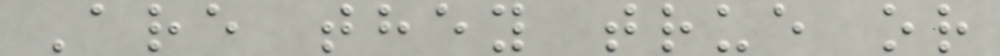Are they true or
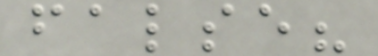false?
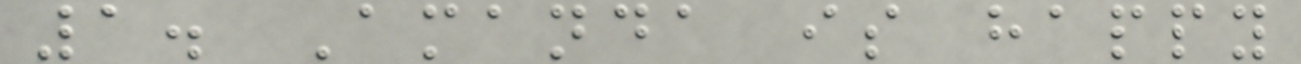1. Amanda is happy
